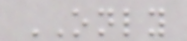ONLY
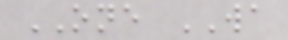ONE WA
